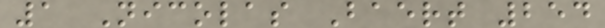1 Nicolas Baert 254
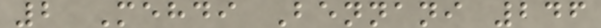2 Mehdi Bennani 246
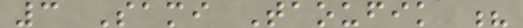3 Sami Taoufik ?
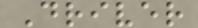Driver
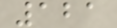121
